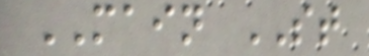MAIN ST
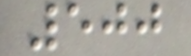500
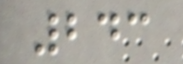243
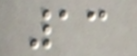13
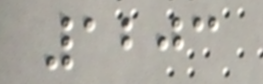1203
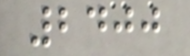2400
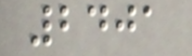2401
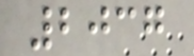2037
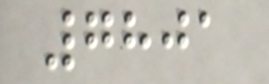7801
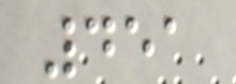451
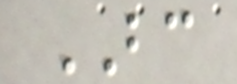BC
